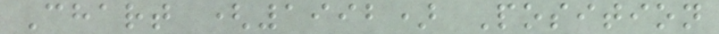Chart (1992) Position
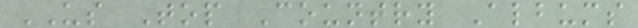US Top Country Albums
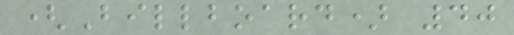(Billboard) 40
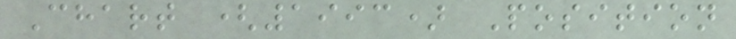Chart (1993) Position
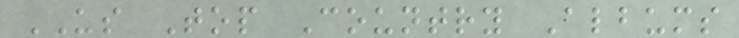US Top Country Albums
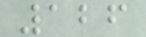126
